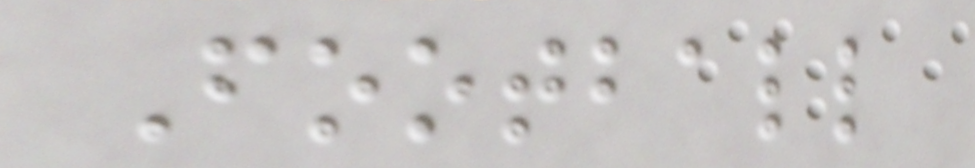Football
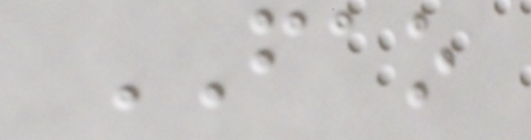FAO
